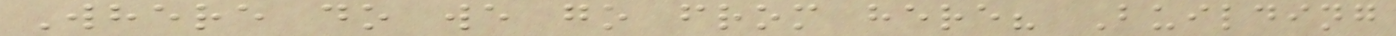Where do we go from here? Building
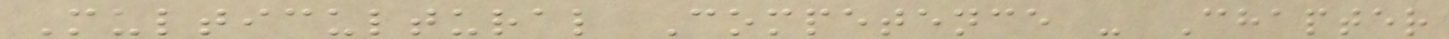Multicultural Competence - Chapter
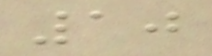10
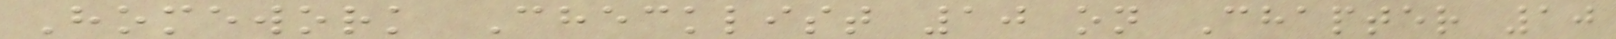Homework Checklist 10 on Chapter 10
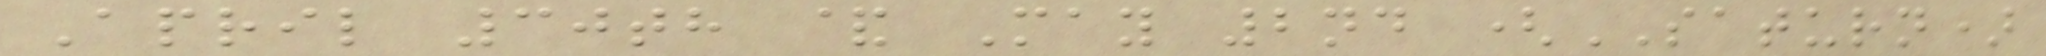April 30th & May 2nd (SATURN)
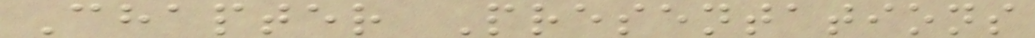Chapter Presentations
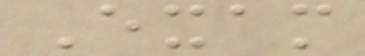Exam
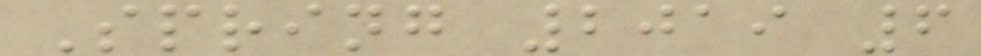Spring 2019 6
